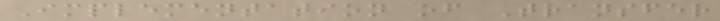Implementation of Transfer
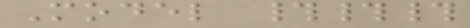Model ###
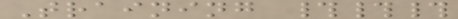Training ###
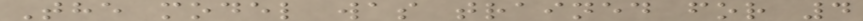The model was trained for 4
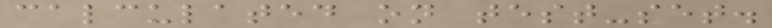calculated on test-set.
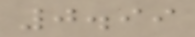0.99
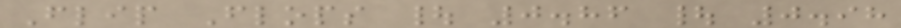Flip Flops | 0.86 | 0.98
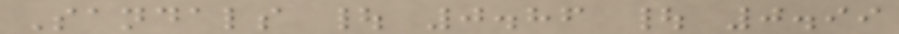Sandals | 0.86 | 0.99
